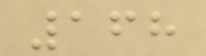168
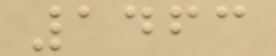1463
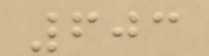603
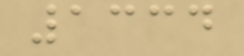1334
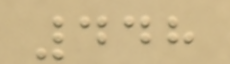448
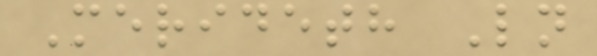Merideth Ln
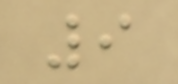9
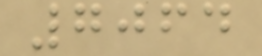7064
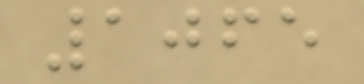1065
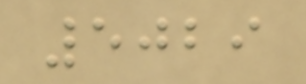5029
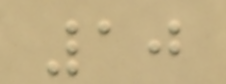10
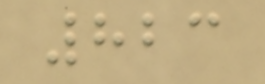823
